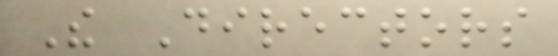The Directors
